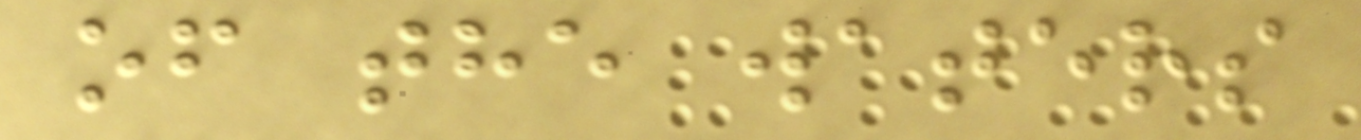of the waters
